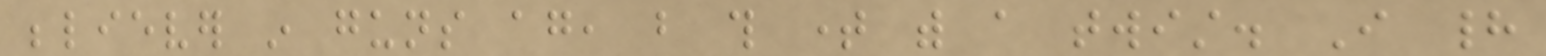believer in guns again, but this time with a twist. I had
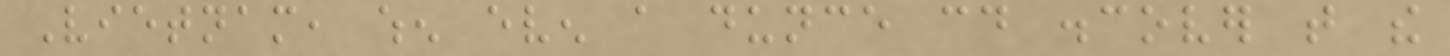Vietnam, when even a dunce could discover that the
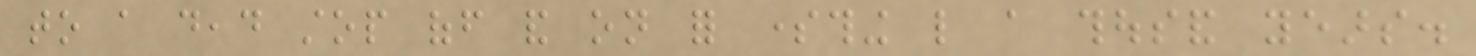to a dead stop off and on for something like a thousand years.
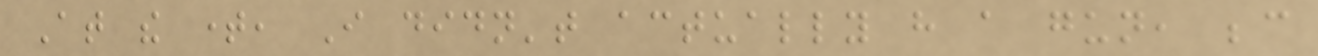At the time, I didn't actually have a gun, because
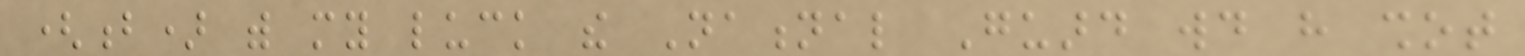(b) with my luck the National Guard would have shot
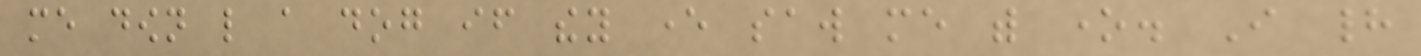me down like a dog if they ever saw me with one. I had
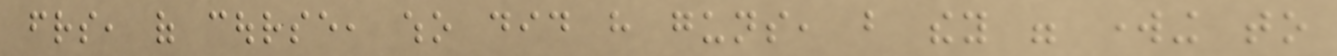friends, of course, who did have guns, but they were working to
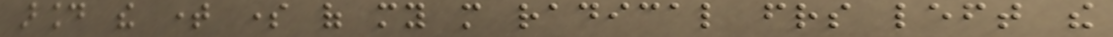around the time some of my more radical friends left the
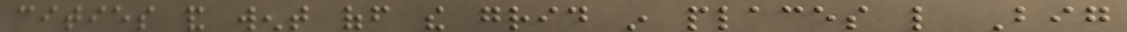cities and went off the grid in places like Big
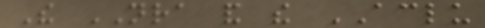The NRA and the ACLU
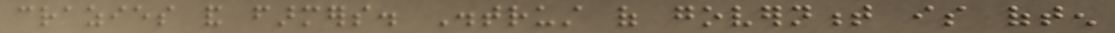crazies and farmers. Distrust of government is often
